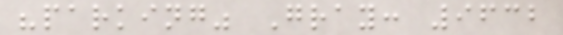"parking" Gray: 9632
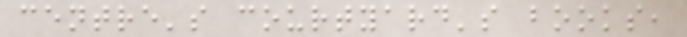centre's courtyard's books,
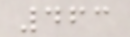463
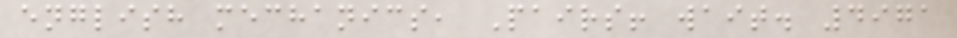english mechanics, Pairs! wait. 4971
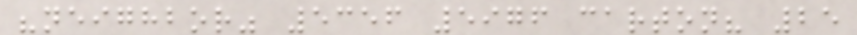"neighbor" 5356 5976 carton? 25
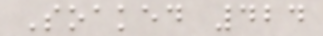Soaked 424
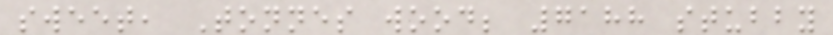sweet, Tonnes wood; 7188 stubby
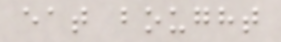eat bought
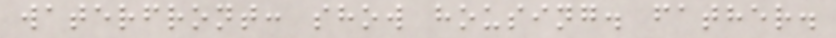waterfront: show housing. father.
